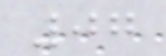07
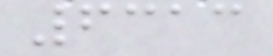6313
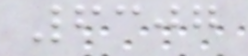6307
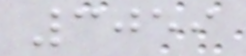3059
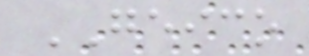GEICO
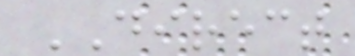DIRECT
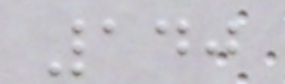140
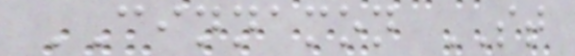CINNAMON ST
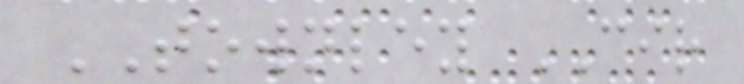TOWNLEY CIR
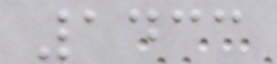1433
